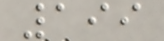199
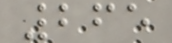265
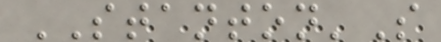STANTON'S
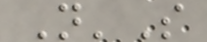N'S
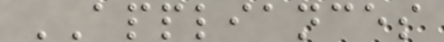APPLIANCES
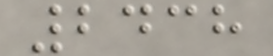2438
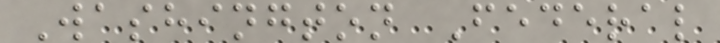Washington Federal
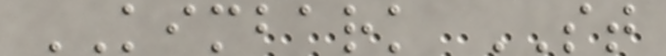KIMBARK ST
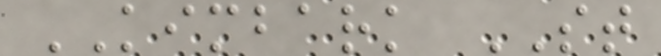KIMBARK ST
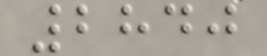2840
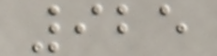925
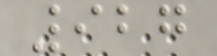927
